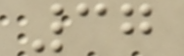37
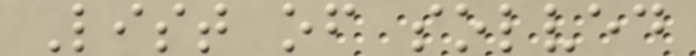List of solved
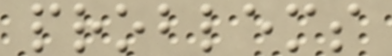problems
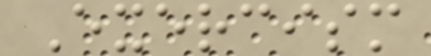Exercism
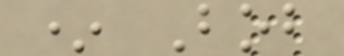* Bob
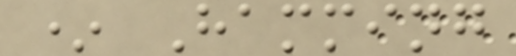* Hamming
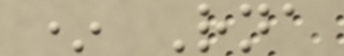* Rna
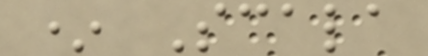* Scala
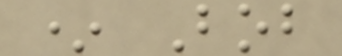* Bob
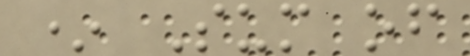* Sum of
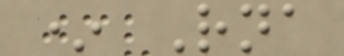* Rna
